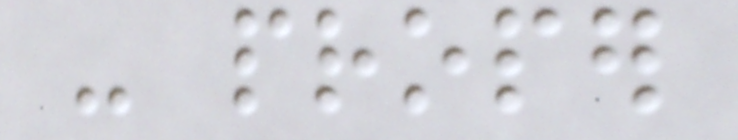- proper
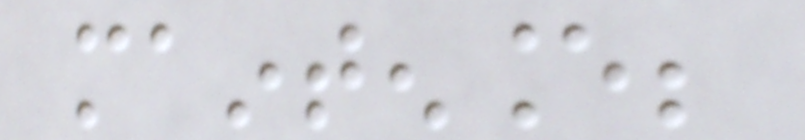maintenance;
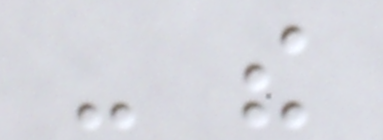- the
